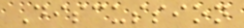Discussion
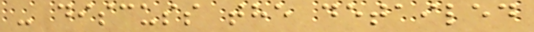- discuss the detailed
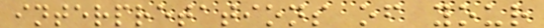interpretations of your
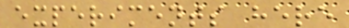experiments here
